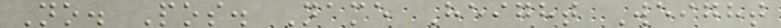No. Pos. Name Height Weight
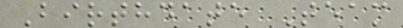Birthdate Team
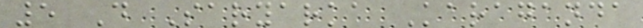5 D Saryarka Karaganda
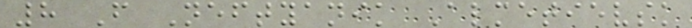8 F Neftyanik Almetievsk
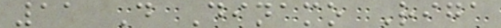11 D Dinamo Riga
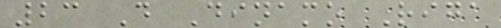23 D Dinamo Riga
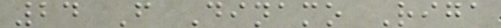24 F Dinamo Riga
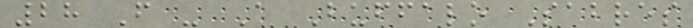28 F - A Buffalo Sabres
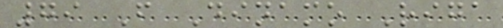79 F Dinamo Riga
